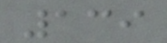139
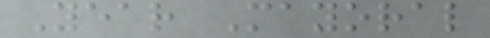Year Mayoral
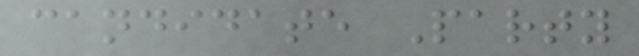candidate Party
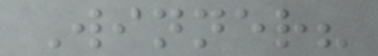Winner?
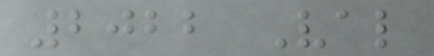2022 Val
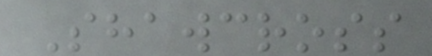Shawcross
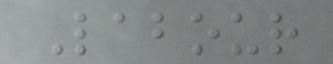Labour
